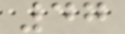47
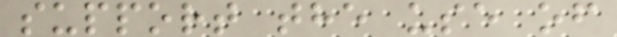support the use of
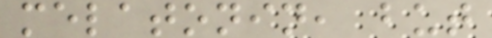melatonin, but
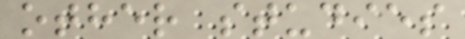other studies
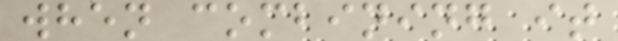when combining it
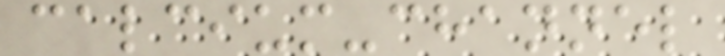calcium-channel
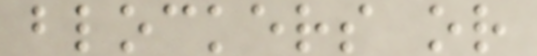blockers or
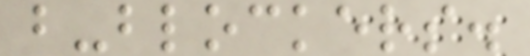b-blockers.
